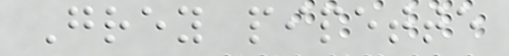Grey pipette
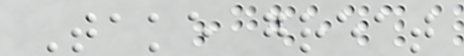Take great
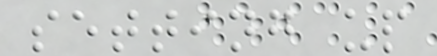setting up
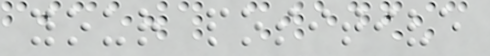your positive
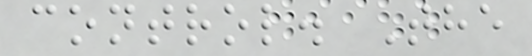control. The
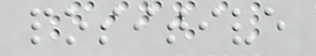positive
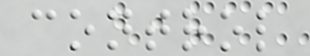control
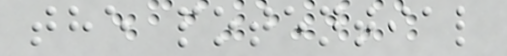the potential
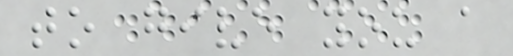to give you a
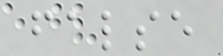false
